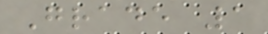Grade 1
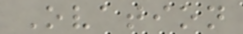Ovation
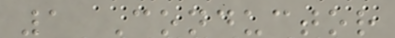1 Conductor
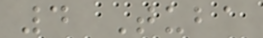4 Tuba
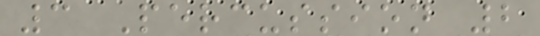3 Percussion 2
